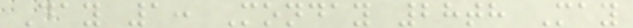Day 1: Monday 28th May
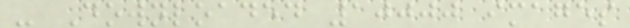- Downloaded 10000 images
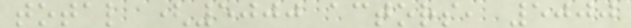total (5000 actors, 5000
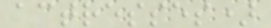actresses)
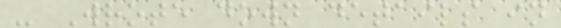- Wrote down details in
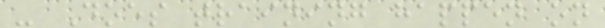- Does training happen on
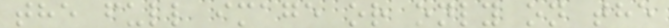the full image or only on the
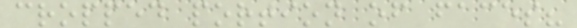cropped portion of faces?
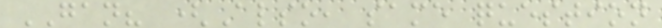GAN? (Also, same question
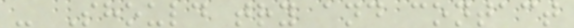- Should try and contact
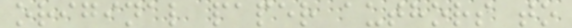original paper authors to
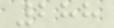288
